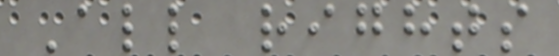All rights
